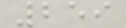259
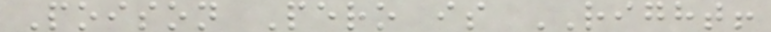Poison Pero is RIGHT!
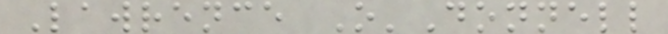Lawrence O'Donnell
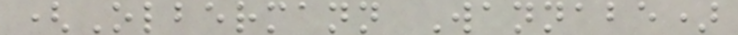(Olbermann Wannabe)
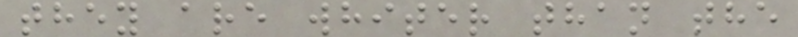they are whiter than the
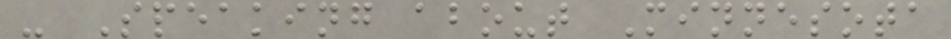- Speaking about Minnesota
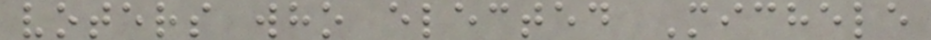voters who elected Michele
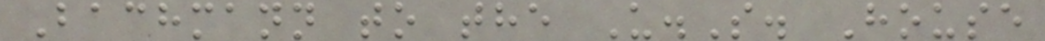Bachmann to the U.S. House
